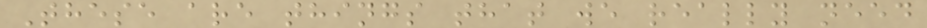These are things that we really need
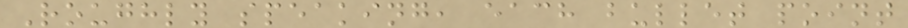Roughly speaking, each bullet point
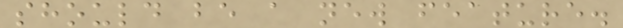should be a new feature.
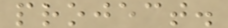project.
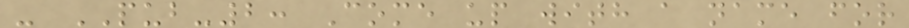- PUB-2: Come up with a name for
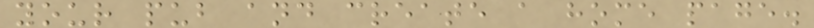your pub and create a home page.
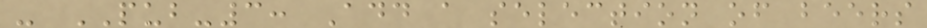- PUB-3: Add a selection of beers
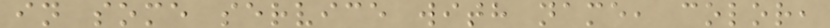in some service with name, color,
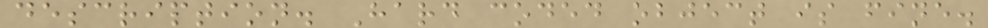description. Hard coded object is fine.
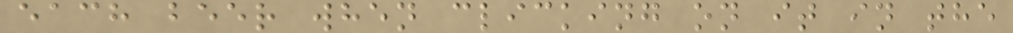each beer when clicking on it in the
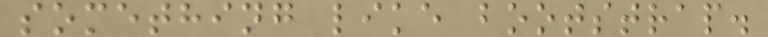something like bootstrap.
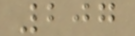207
